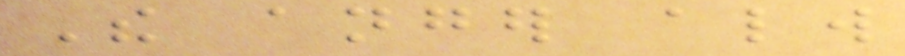The anger always
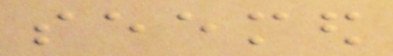seemed
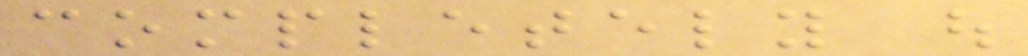completely out
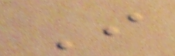I
